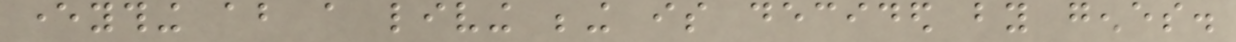everything about a living being is decided by genes.
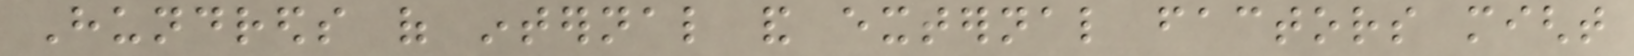Hundreds of internal and external factors might
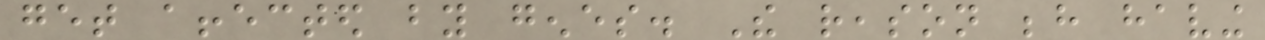get affected by genes. The reason behind having
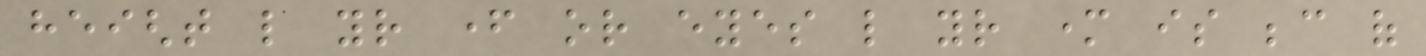height like your father or eyes like your mother is because of
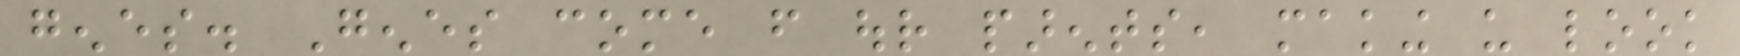genes. Genes come from our parents, making us look
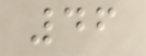46
